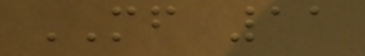MF 11
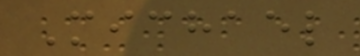Michael
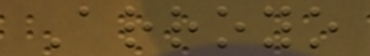Arroyo
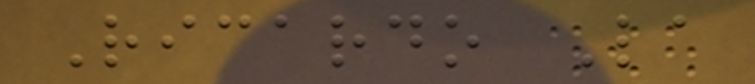Ricardo La
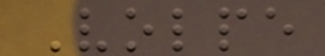Volpe
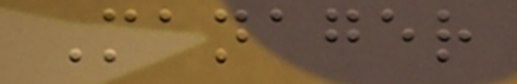Manager
